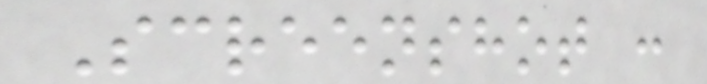Screenshot :
